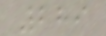289
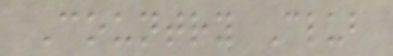Country Club
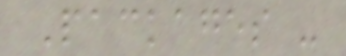Packages -
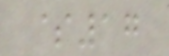$17
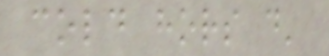cold hors d'
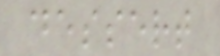dessert
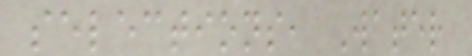selections, Water
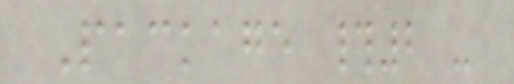Package #2 -
